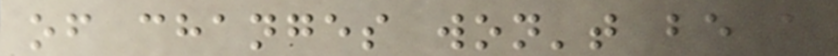of changes won't be a
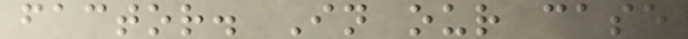factor. In our case
